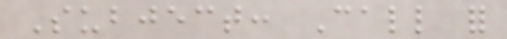Subject: Call for
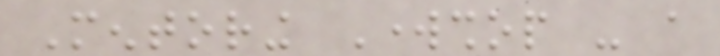Mentoring Workshop - a
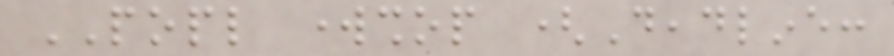POPL workshop (Deadline:
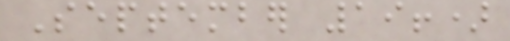September 19!)
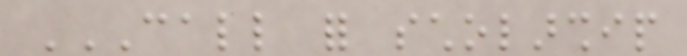CALL FOR SCHOLARSHIP
